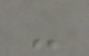-
